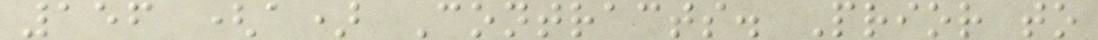156 (a) Contracts. Prior to
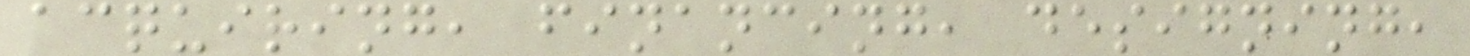acquiring, financing, designing,
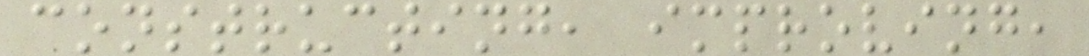constructing, improving,
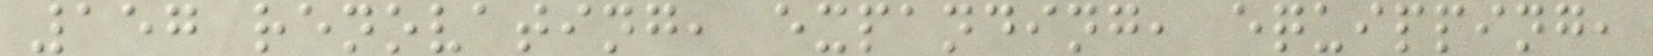157 renovating, expanding, equipping,
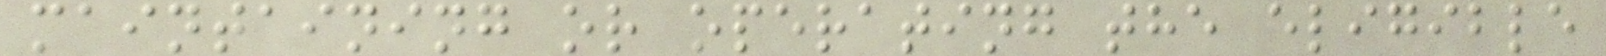maintaining or operating the eligible
